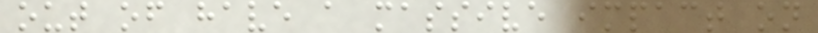out of have a massive impact on
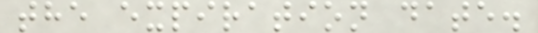the expiration date.
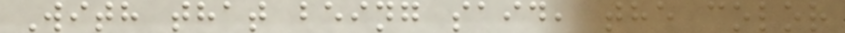With that being said, the color
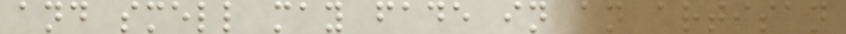and smell may fade in an artisan
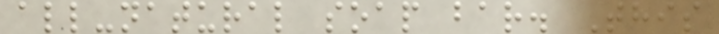all-natural soap bar. This
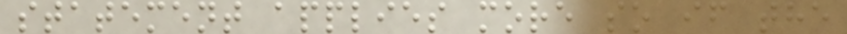statement applies more so if the
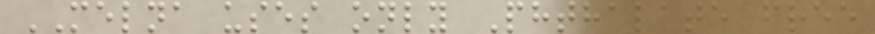MELNA uses only Phthalate free
